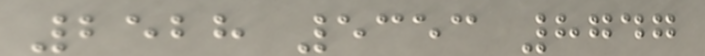2528 5353 8747
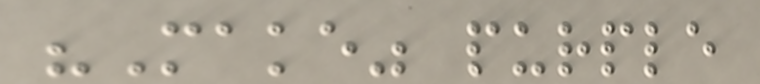"Make" purple
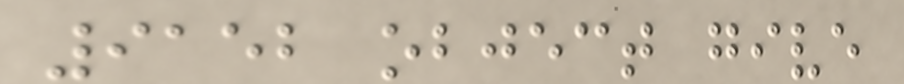9152 object give
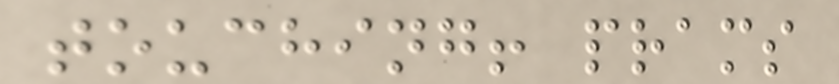touching! prams
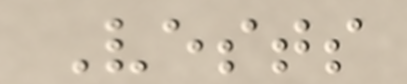Vests
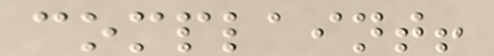complaint!
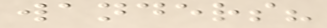wanders?
